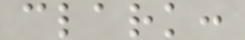clark:
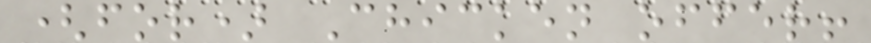(for) Chicken offer!
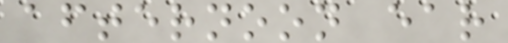afternoon ear
